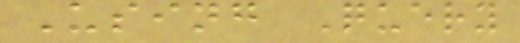Using Query
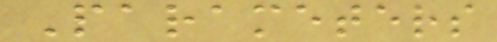Parameters
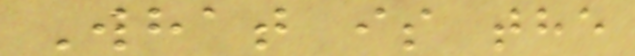What is the
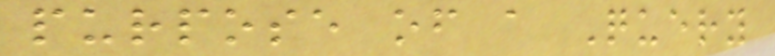purpose of a Query
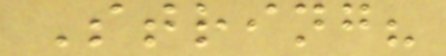String?
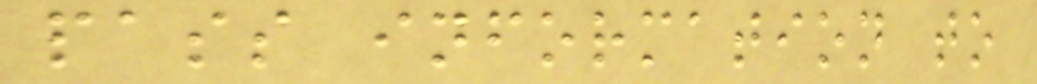pass information to
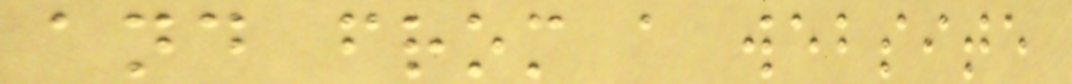and from a website
